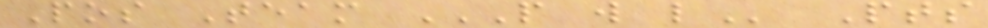Pos Team P W L Pts
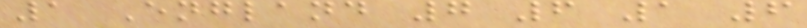1 England 7 6 1 6
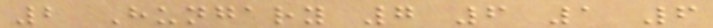2 Hungary 7 6 1 6
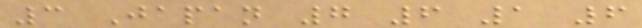3 Japan 7 6 1 6
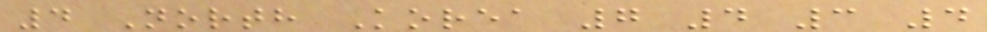4 North Korea 7 4 3 4
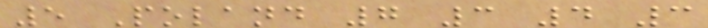5 Poland 7 3 4 3
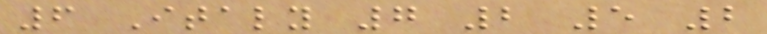6 Italy 7 2 5 2
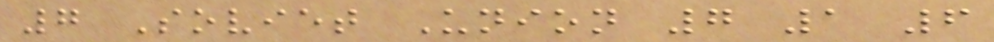7 Soviet Union 7 1 6
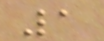1
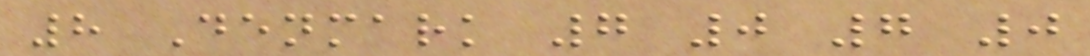8 Denmark 7 0 7 0
